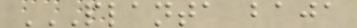PLANTA BAJA
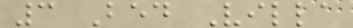3 Bed Villa
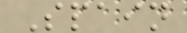Spain
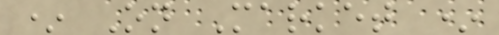* On Market *
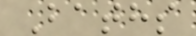Baths
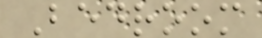Bedroom
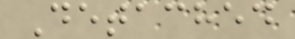Detached
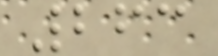263
